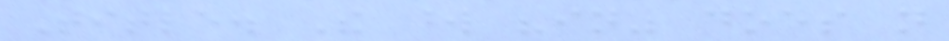Title. The word "in" does not
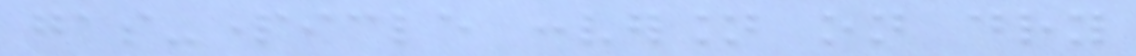gas-particle conversion on dry
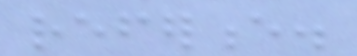reference.
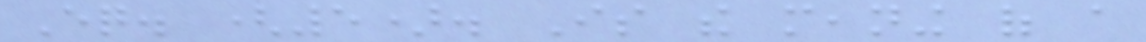Eq. (5). Is the meaning of a
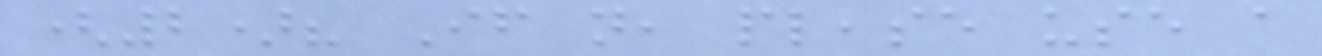(2)? If not, please use a
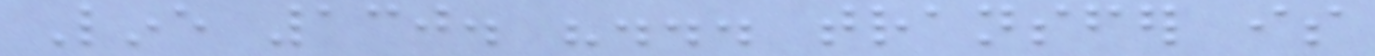Line 130. "... transfer is
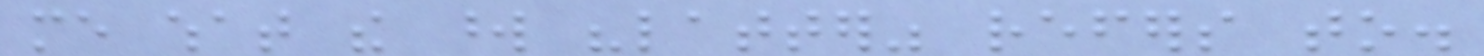me what the word "latter" refers to.
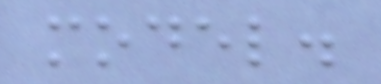model.
